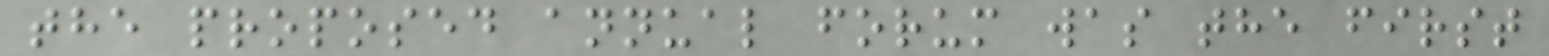the proposed annual forum was the first
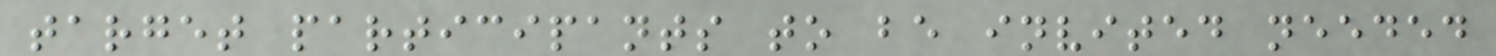target participants to be invited needed
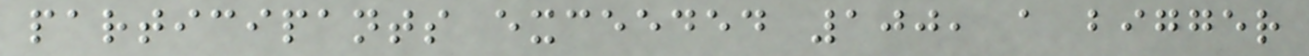participants exceeded 100, a bigger
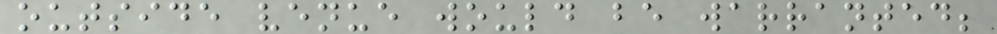outside venue would be warranted;
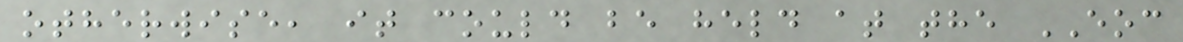otherwise, it could be held at the EOC
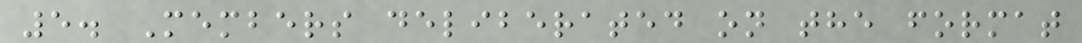5. Members deliberated on the format
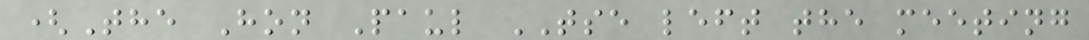(The Hon Paul TSE left the meeting
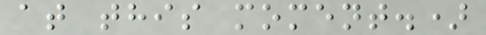at this moment.)
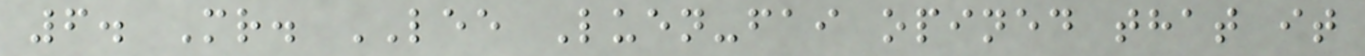6. Mr. LEE Luen-fai opined that it
